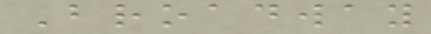Broadway
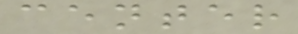center
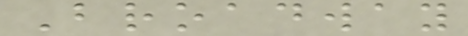Broadway
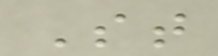St
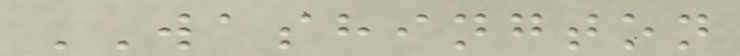WASHINGTON
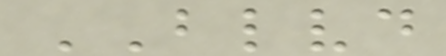BLVD
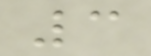3
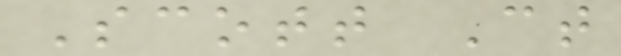Scott Ct
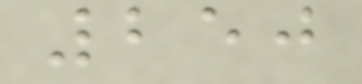250
